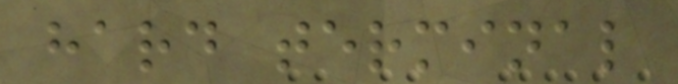hard terminal
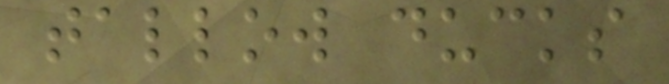tallow ducks
